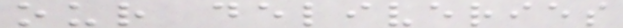our deliveries
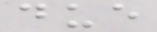due
